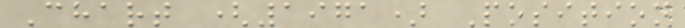Chart (1971) Position
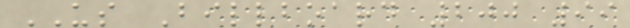US Billboard 200 99
